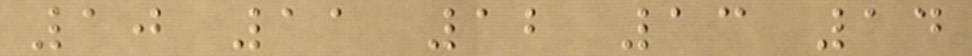10 11 12 13 14
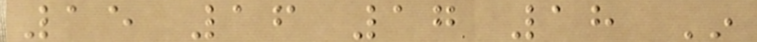15 16 17 18 In
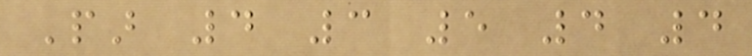Par 4 3 5 4 4
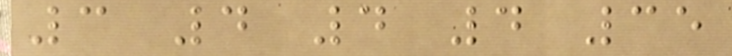3 4 4 4 35
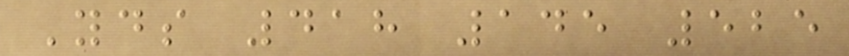Yds 418 145 525
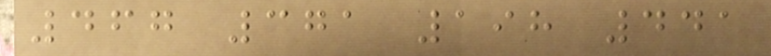467 371 198 441
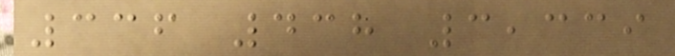336 438 3,339
